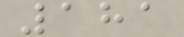181
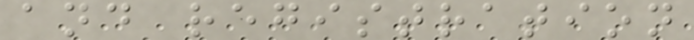and registration
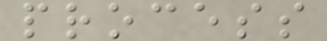process
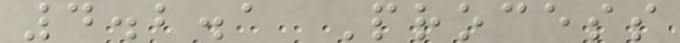4.2.1 Process
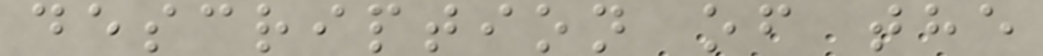description of the
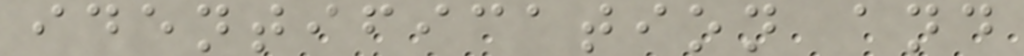identification and
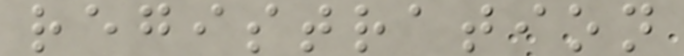registration
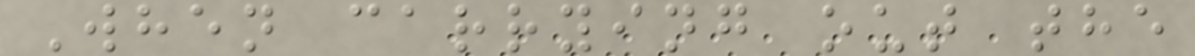When carrying out the
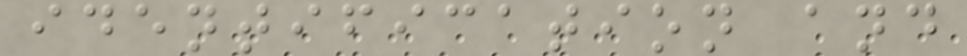identification and
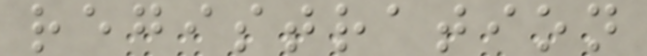registration
